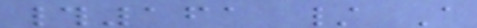#161 / A
